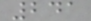241
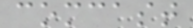comcast
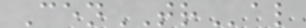CenTRal
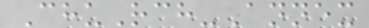ChuRch-Annex
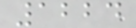1224
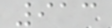913
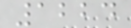1224
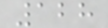128
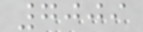7009
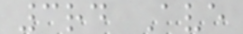3rd Ave
